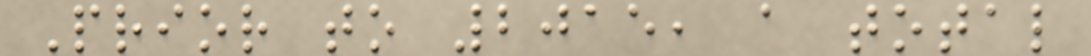Prior to 2015, a total
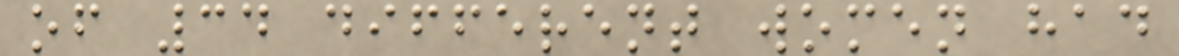of 34 different women had
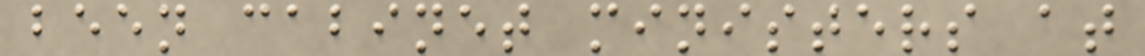been cabinet ministers at
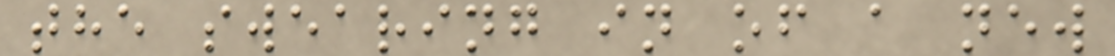the swearing in of a new
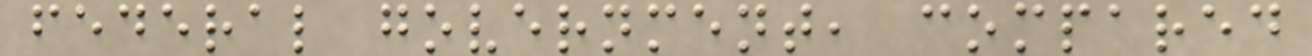federal government, compared
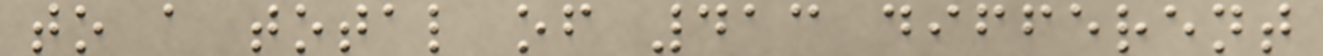to a total of 413 different
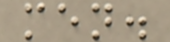men.
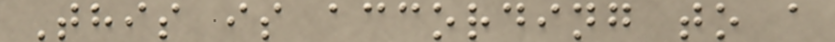This is according to a
